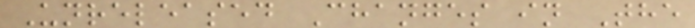Unreleased Changes in The
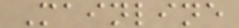Mainline
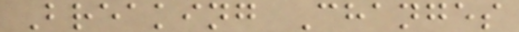Breaking Changes
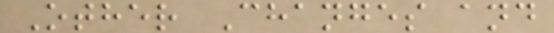Other Changes and
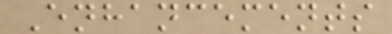Enhancements
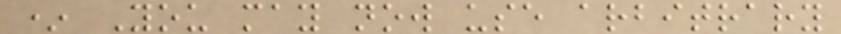* You may now use arbitrary
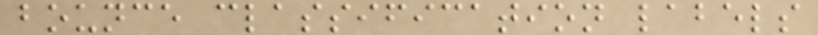bounce classification labels
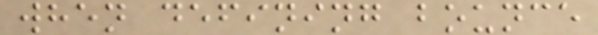when defining bounce
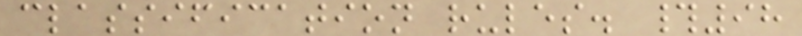classification rules. #98
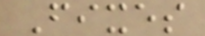Fixes
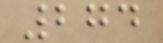274
